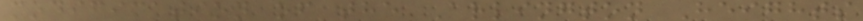modification of the Arlington Heights
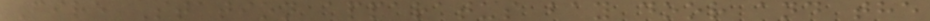Fire Station apparatus bay door and the
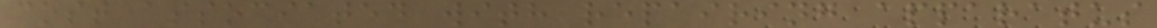cost associated with repairing apparatus
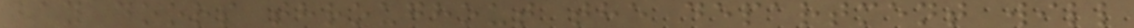bay doors throughout the department will
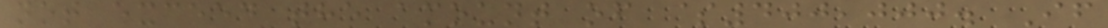not exceed the amount of $400,000. If
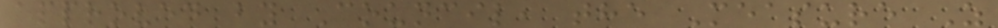approved by Council, the Measure Z
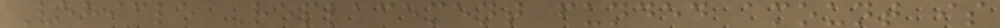Vehicle Replacement funded amount is
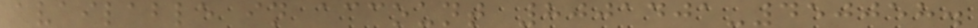available in account 8001401-450058.
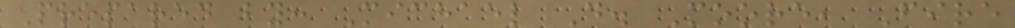Prepared by: Michael D. Moore, Fire
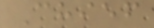Chief
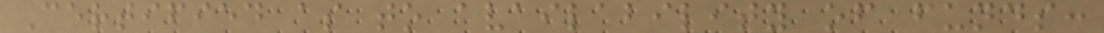Certified as to availability of funds:
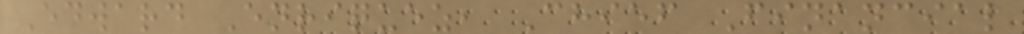Edward Enriquez, Chief Financial
